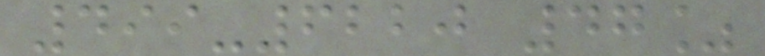499-6220 47%
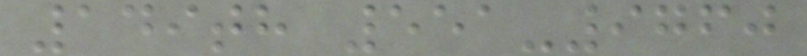149th 551-9760
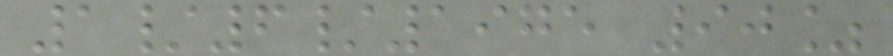1/6/1975 90%
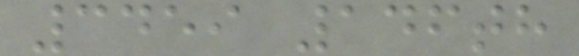3459 146th
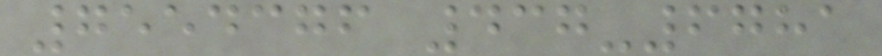7554376 437-6781
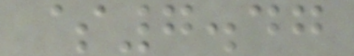$7.47
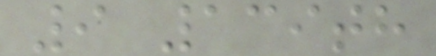9 139th
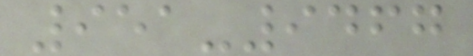951-9467
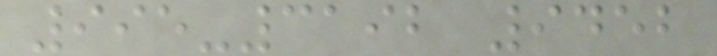995-3192 9452
